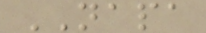NAPA
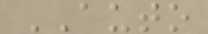AUTO
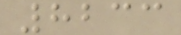8233
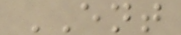ENT
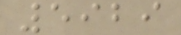5929
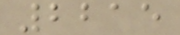2215
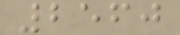2560
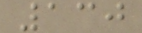130
